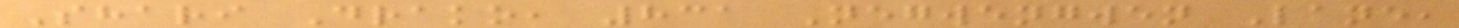Shari Drako, 831 Negwengwen Lane,
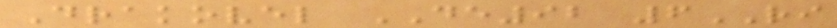Drakovel DE92 6RI
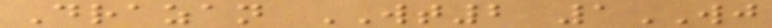Drazan WT2 1WJ
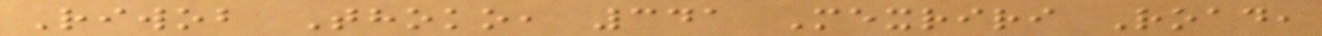Riwob Thoko, 341 Mexriri Road,
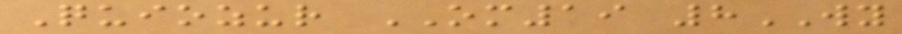Quiozur OM19 8WY
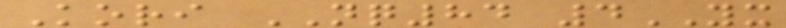Kori NQ84 4YX
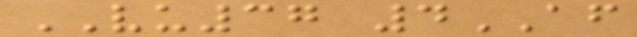VU37 4AF
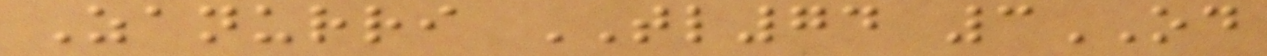Zanurri TL74 3OD
